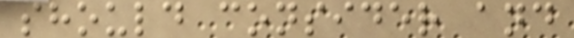should consider and
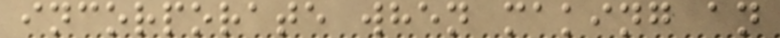incorporate when making an
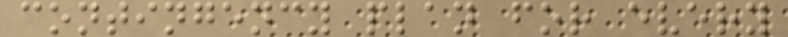contingency plan for every
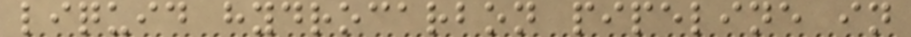liquid hydrocarbon pipeline in
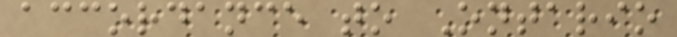accordance to Ontario
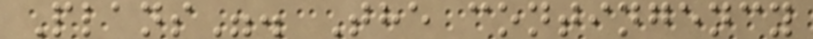Plans". The contingency
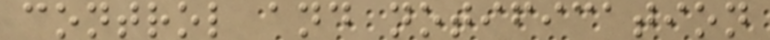control and notification
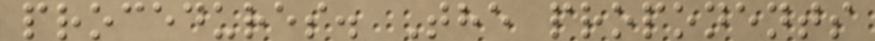procedures. The proponents
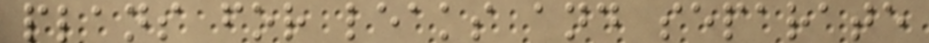plans for leaks and separate
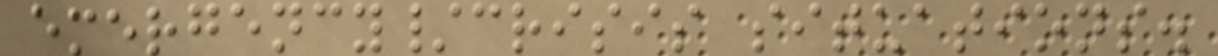emergency/crisis situations.
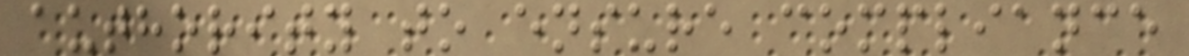authority to ensure compliance
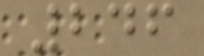246
